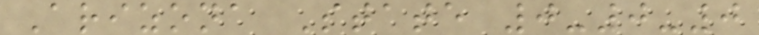Arizona State 0-0-0
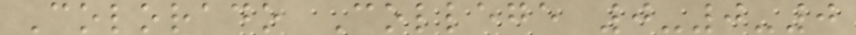Colorado College 0-0-0
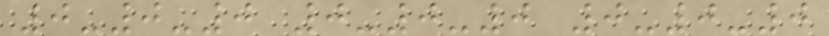0-0-0 0-0-0 0-0-0
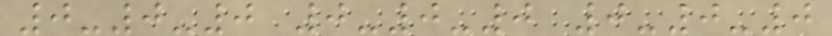0-0-0 0-0-0 0-0-0
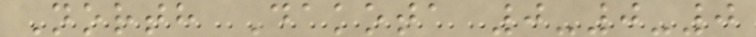North Dakota 0-0-0
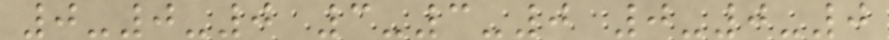0-0-0 3-3-0 0-0-0
